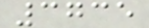3735
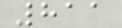811
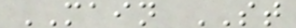MAIN ST
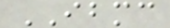IBMC
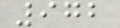972
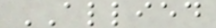ALLIED
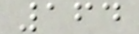164
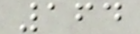164
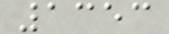1353
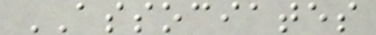ASSOCIATES
